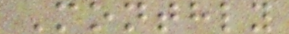Monthly
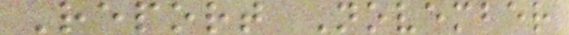Report November
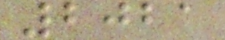2021
